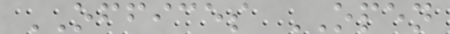OFFICES OPEN
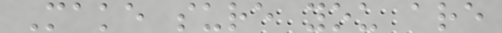Make sure you are
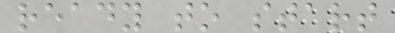ready to start
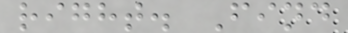right. Find
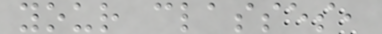your classes,
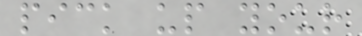pick up your
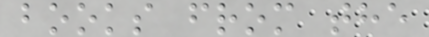books from the
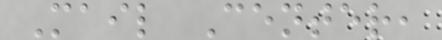Mail Center,
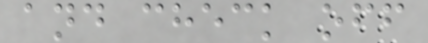and check off
